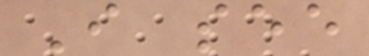I see
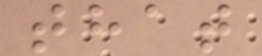that
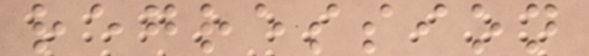regression
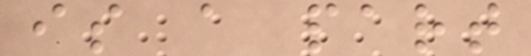is a part
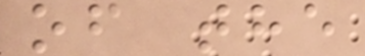of the
